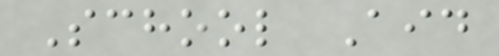School Aid
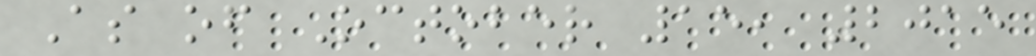As of October 15, 2015
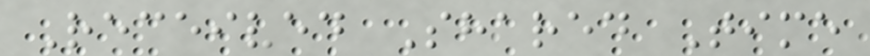Received Shared Time
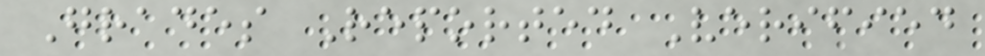Grades Reported Verified
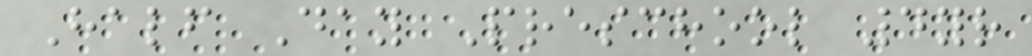Half Day Preschool 4yr
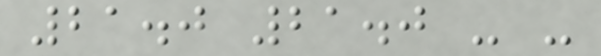21.0 21.0 - -
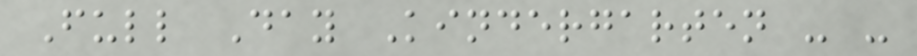Full Day Kindergarten - -
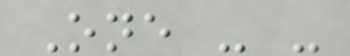One - -
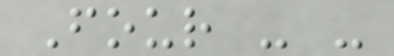Four - -
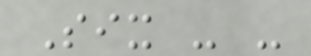Six - -
